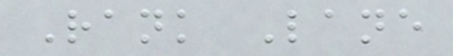Rank Lane
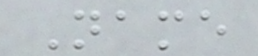Name
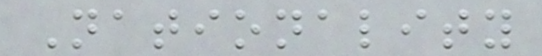Nationality
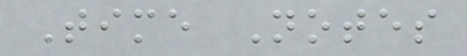Time Notes
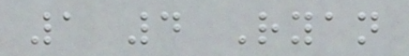1 4 Ryan
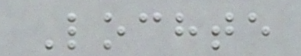Lochte
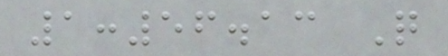1:56.13 Q
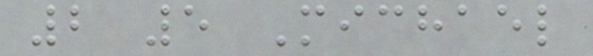2 5 Michael
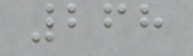268
